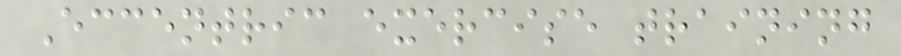Eccentric exercise training
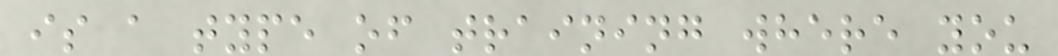is a type of training where you
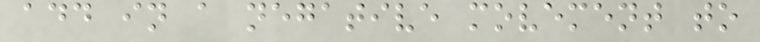add in a negative movement to
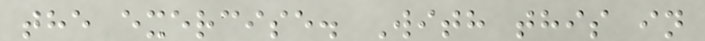the exercise. With this in
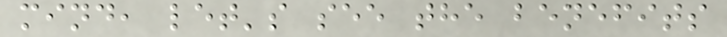mind, let's see the benefits
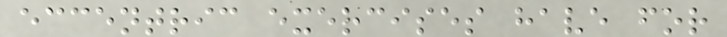eccentric exercises have for
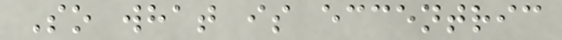So what is eccentric
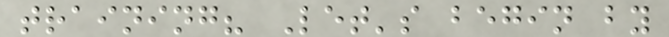training? Let's begin by
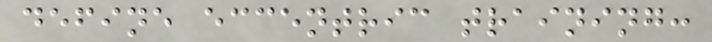define eccentric training:
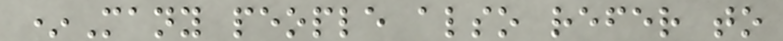*Many people also refer to
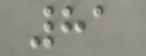81
